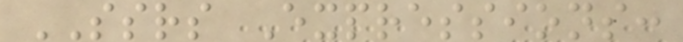SSRS Expressions:
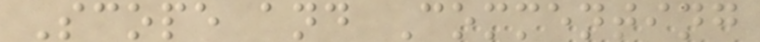Scope and Commenting
